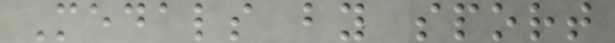Medals by sport
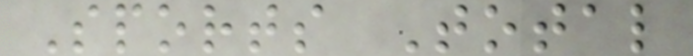Sports Total
